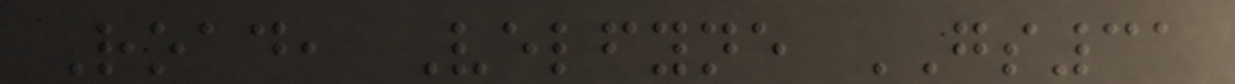Road, Velfyne GS31
